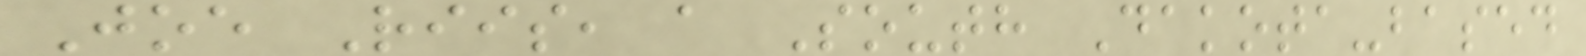Joe Riis, a South Dakota-based
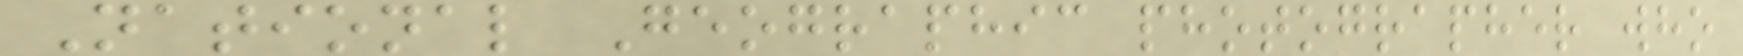National Geographic photographer who
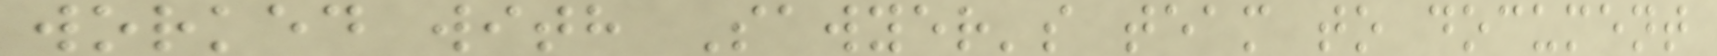worked with Sawyer's team to document
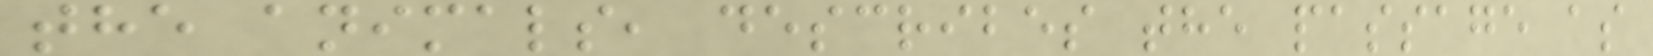the animals, describes the passage as
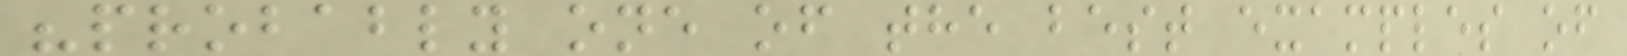"probably one of the best examples of
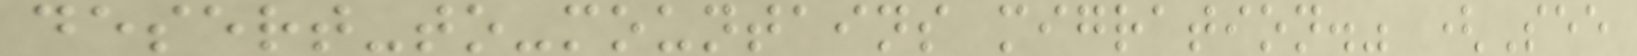desert-to-mountains migration." (See
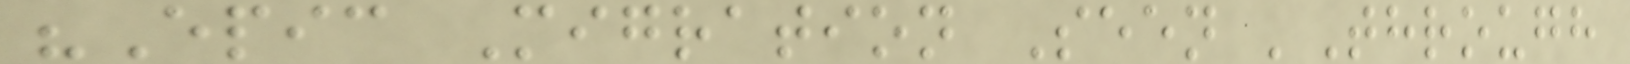"Epic Migration Seen 'Through
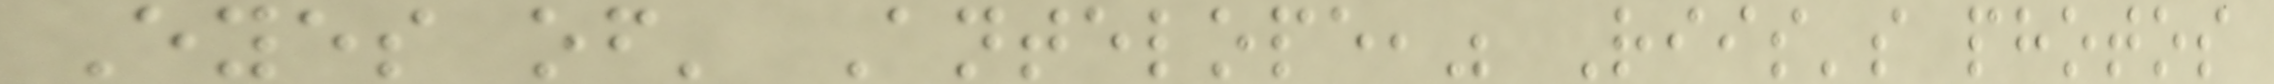Eyes of' Antelope," Riis's photos
